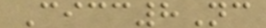Cicc8Nc
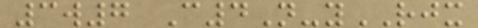3w7 C4N-yRJX
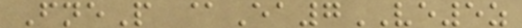FneP @Ea7VE5z
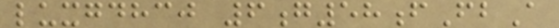luxgdhcj 6g58fFbA
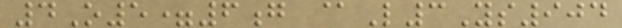4O5=6g @L3Ys904
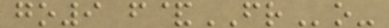go9 f&FRo-
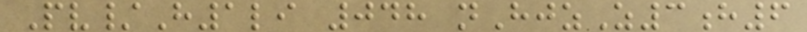Pv/H1li 048 nHjzZ3h6
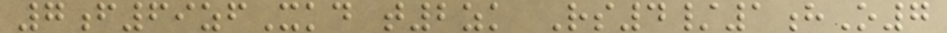7f69zfXkd t2zk Rs4/1hO7
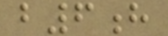b6h
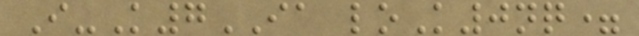I-K7IA loK0nq=
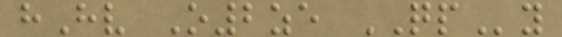hHv O2ze QPy
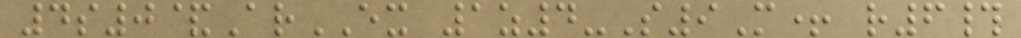4s0&ArEX 1z4-S9M+ r6#
